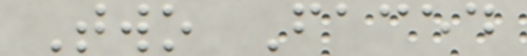Two Faced
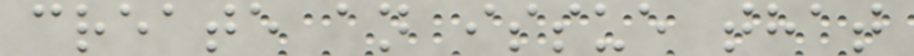create an issue that
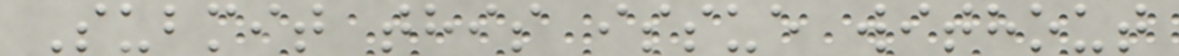Submit this issue without
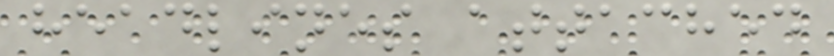headlines attached
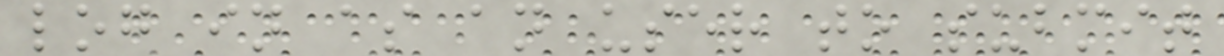log in as an user to submit
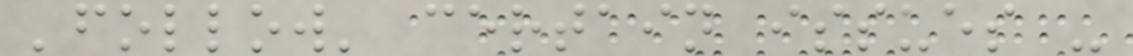'follow' certain issues -
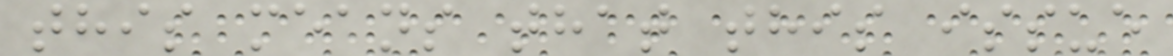this means that this issue
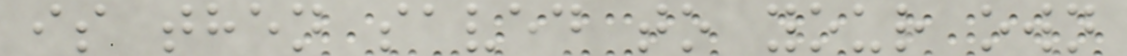is then saved to your own
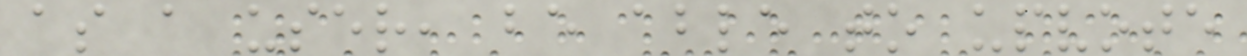as a user, be able to upvote
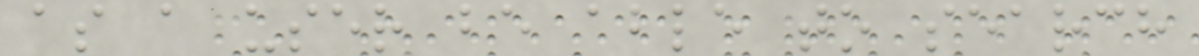as a user be able to search
